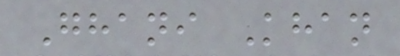Ghani Khan
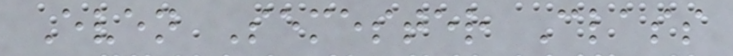Even Semester Class
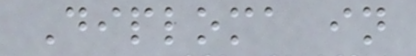Diploma in
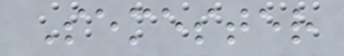Semester
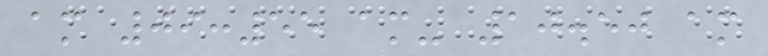am 09:55 am- 10.50 am
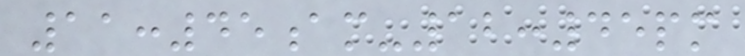11:45am-12:45pm
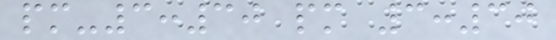pm-3:30 pm 3:30
